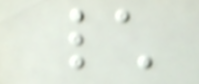\
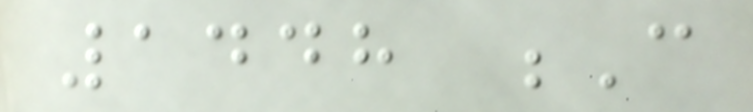1448 C
